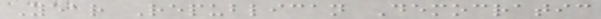Year Republican Democratic
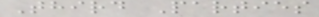Third Parties
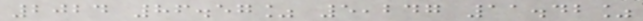2024 86.57% 5,247 11.42%
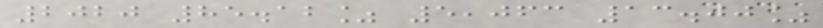2020 85.12% 5,063 13.00%
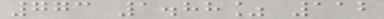773 1.88% 112
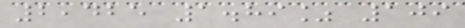2,425 1.89% 109
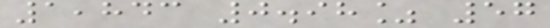1,843 0.98% 57
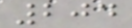204
